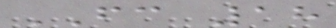FC 18
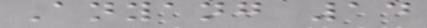Anyang 14
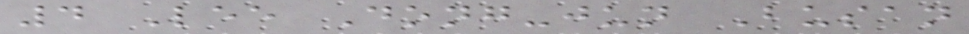4 Lee Dong-jun Busan
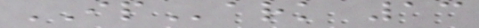IPark 13
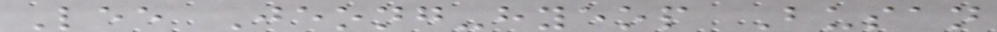Lee Jeong-hyeop Busan
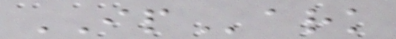IPark
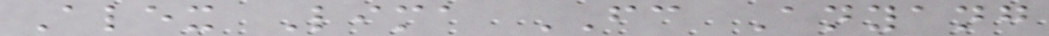Alex Lima FC Anyang
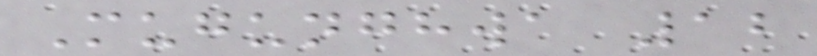Mugunghwa 12
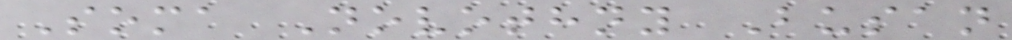Soma Novothny Busan
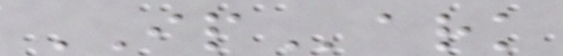IPark
